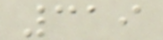319
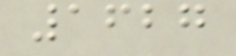1627
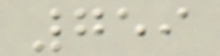759
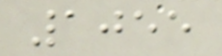1055
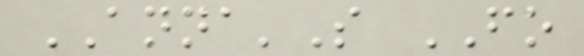ANNA'S FO
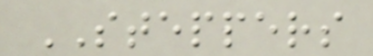STEPPERS
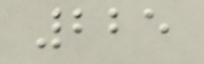225
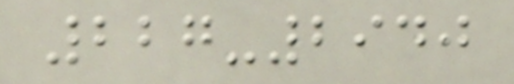227-2940
